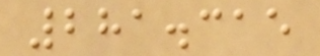281.315
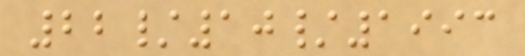22/10/1993
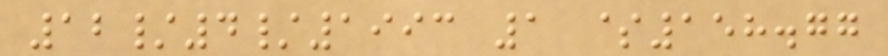12/4/1993 1 $158.77
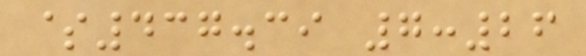$437.39 7:26
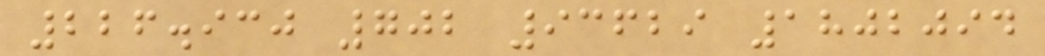226.930 702 93629 1802094
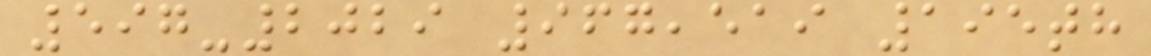597-2029 967,519 195th
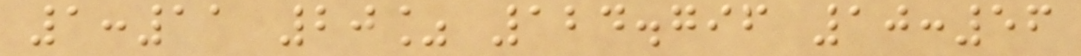1:11 20% 124.796 10:56
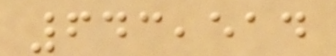643,514
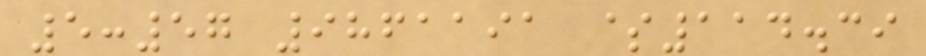5:57 9861191 $114.39
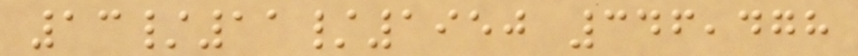13/11/1950 346,478
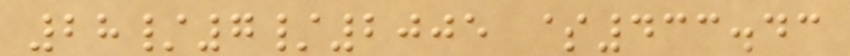28/7/2005 $433.43
